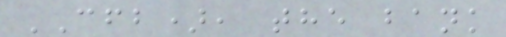CFB), the bank
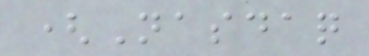(Nasdaq
